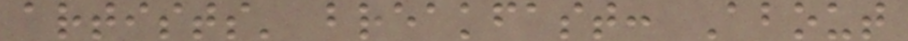artists' breakfast: About
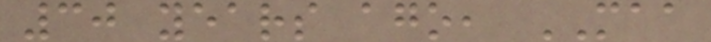30 years ago, MAA
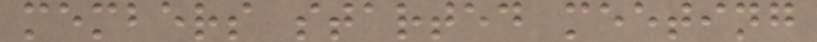members started meeting
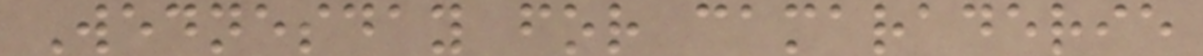Wednesday for camaraderie
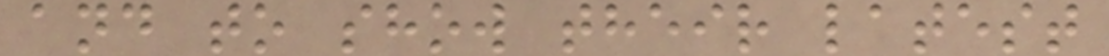and to show their latest
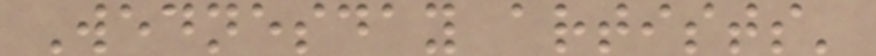Wednesday artists'
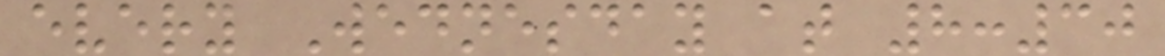every Wednesday at 8:30
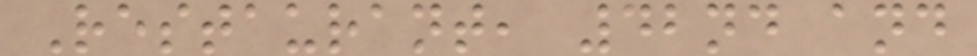Restaurant, 42nd and
